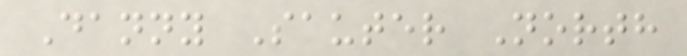Danny Sauter North
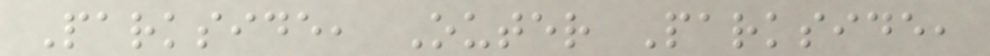Parkside, Outer Parkside,
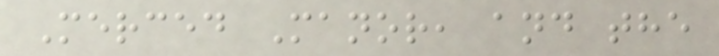Merced Manor, and the
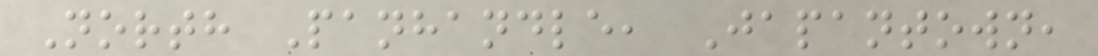North Panhandle, Japantown,
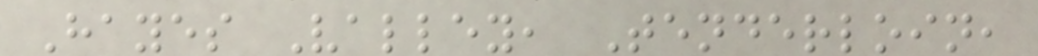Hayes Valley, Tenderloin,
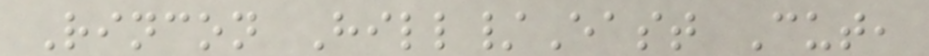Rincon Hill/East Cut,
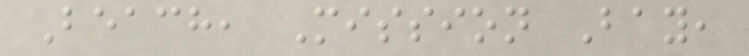Beach, Mission Bay,
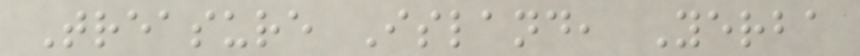Treasure Island, Yerba
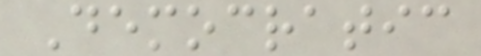Democratic
